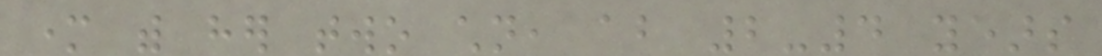mother with her two children, about 2-4 years
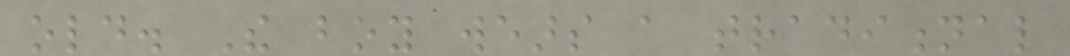old. The boy wears a traditional
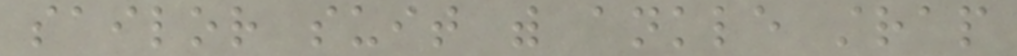sailor suit with ankle strap
